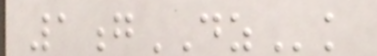1gDZk
